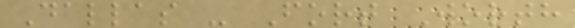Dallas - Fort Worth
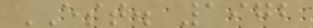EST. 1972
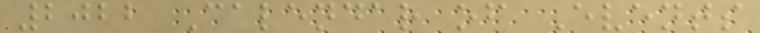2022 Calendar of Events
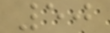50
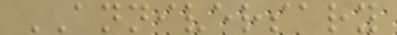ANNIVERSARY
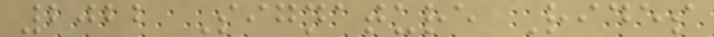2022 Signature Rides
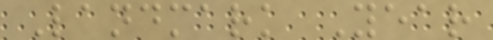Landmark Year
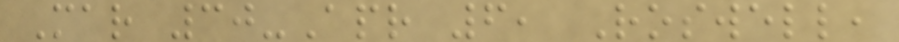Mar 30-Apr 6, Roswell,
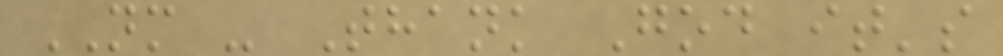NM - Thank God it's
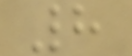8
